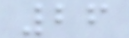26
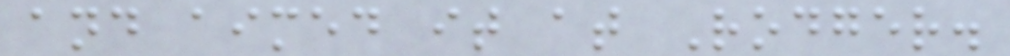and aimed it at Rodger.
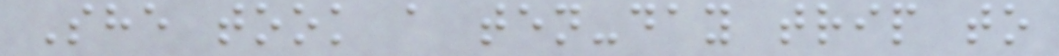She took a ten-day trip to
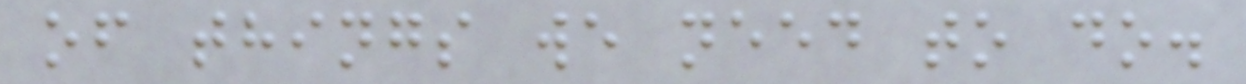of things we need to do.
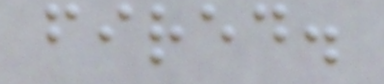fired.
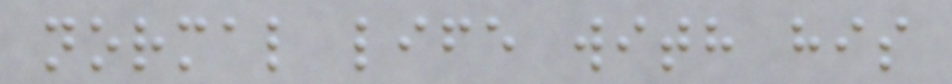normal life with his
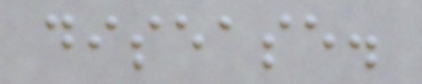disease.
